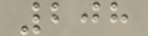208
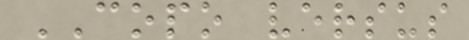COPO versus
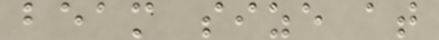beam size at
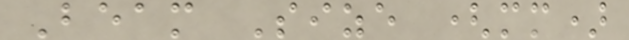Beam Size (mm)
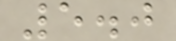5.0
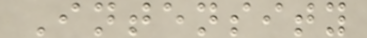Intensity
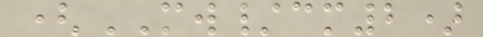(MW/cm2)
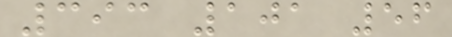393 101 56
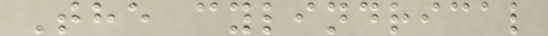The cylindrical
